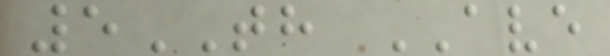5TH AVE
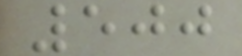500
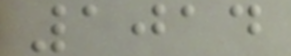1014
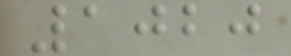1020
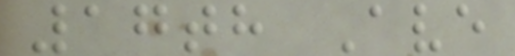17th Ave
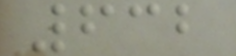632
